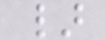}
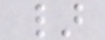}
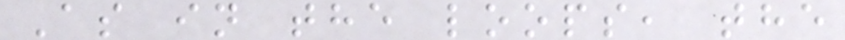As in the loops, the
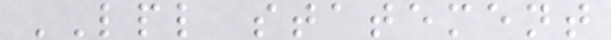LPL statement
